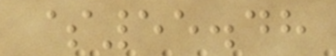$55.48
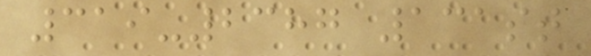319-2387 131st
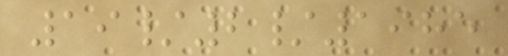19/2/1985
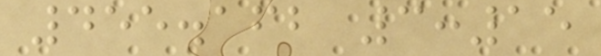455.162 3:15
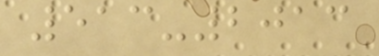513-2013
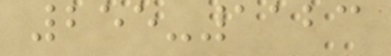255-1123
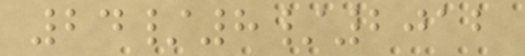24/8/2012
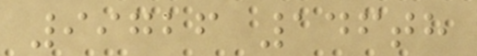99726 146th
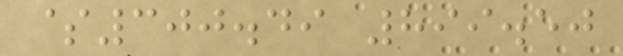$300.49 899.50
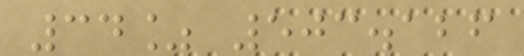34% 503.126
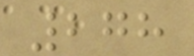278
